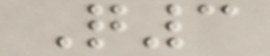Q3
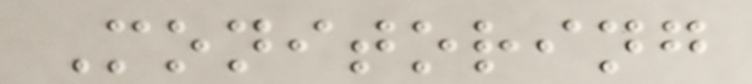Monitoring
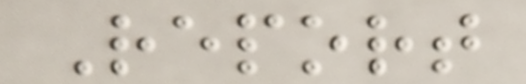Report
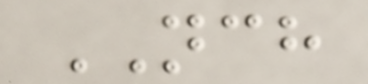NCH
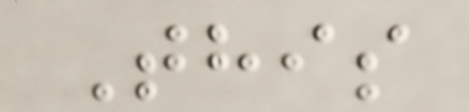This
